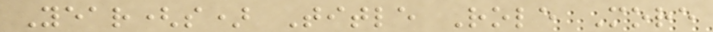Year(s) Title Role More
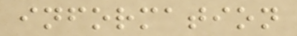information
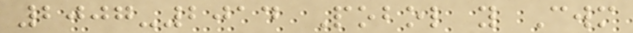2007-2014 Pobol y Cwm
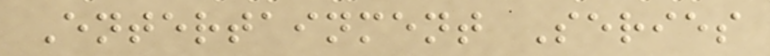Entertainment Series
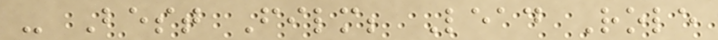- Best Film; Lead Role
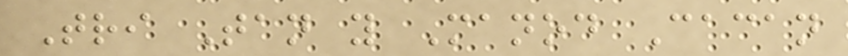Tri Tan y Manod Cacan
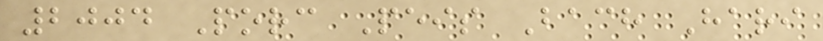2004 Porc Peis Bach Hari
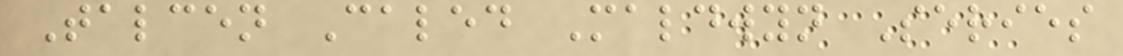Talcen Caled Maldwyn Series
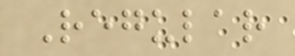Regular
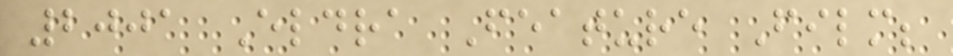2001 Eldra Feature Film;
